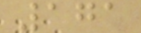171
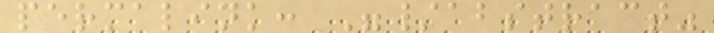permalink: "/abstract"
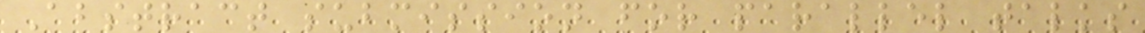Abstract submission for parallel talks
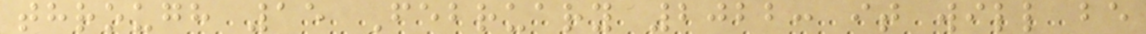through 15 February 2022: it will be
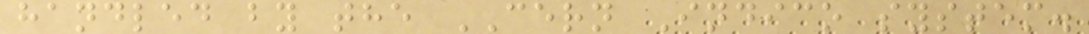handled by the CERN Indico system.
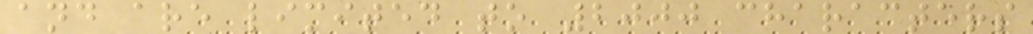and are limited to 2000 characters
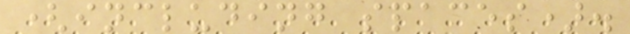(including spaces).
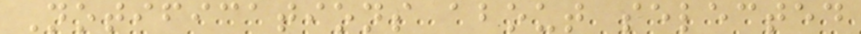Notifications about selected
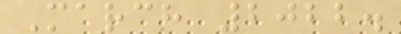March 2022.
